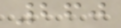260
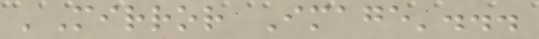'Mirror Image'...
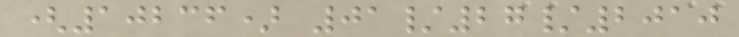(10236) 01/27/2010
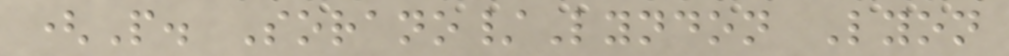(P. Sorano/Lyndon Lyon
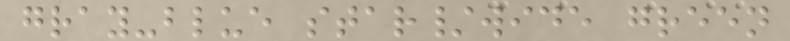gray-blue star/wide green
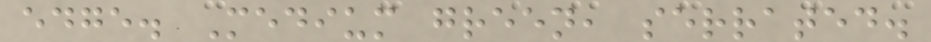edge. Medium green, serrated.
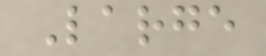Large
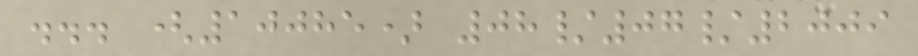... (10085) 08/07/2009
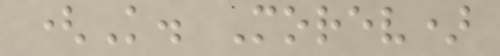(K. Morev)
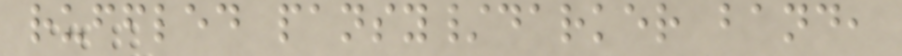ruffled pansy/darker band,
